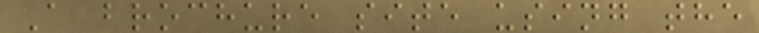A brochure site using the
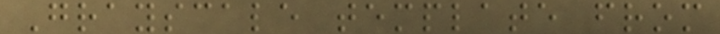Grayscale template from
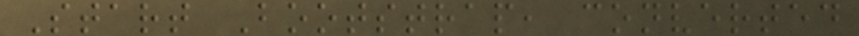Start Bootstrap, converted
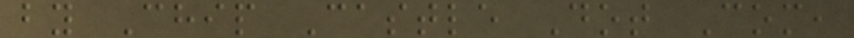by Chip Castle Dot Com,
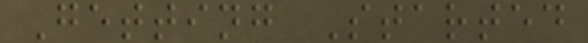Getting Started
